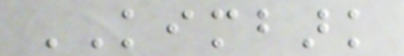KIMBARK
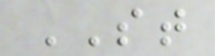ST
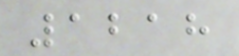1218
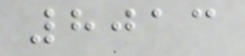8013
